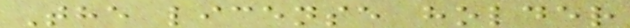The license holder
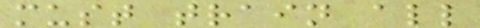must train all
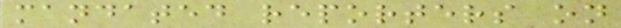mandated reporters on
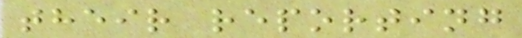their reporting
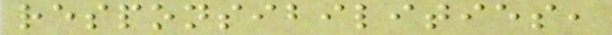responsibilities,
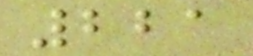221
